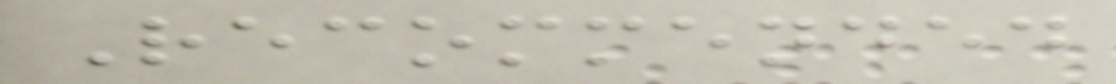Recommended
